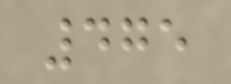475
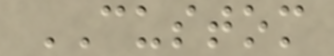CUSTOM
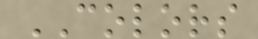COLORS
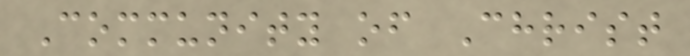Community of Christ
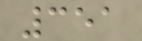351
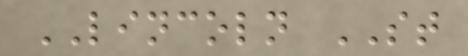LINCOLN ST
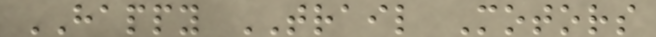HAPPY TRAIL Motors
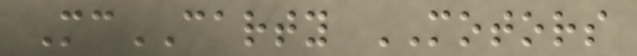McCARTY MOTORS
